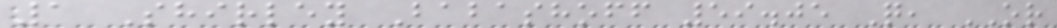1 Shirley Babashoff 59.05 Q, OR
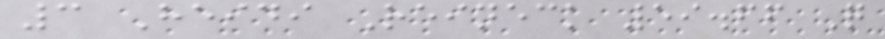3 Heidi Reineck 59.66 Q
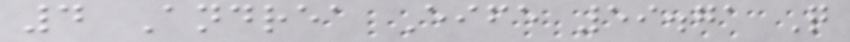4 Andrea Eife 59.71 Q
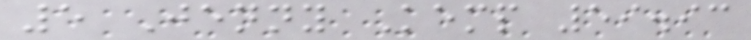5 Jenny Kemp 59.93
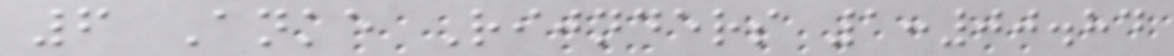6 Anke Rijnders 1:00.84
